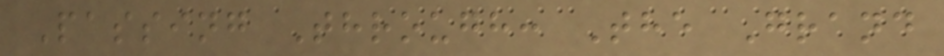Passing Through: The Grand
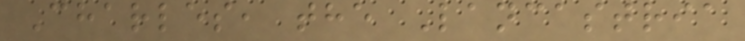Charles, the Lancastria
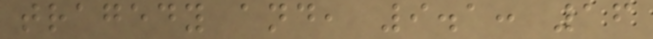tragedy and, 9.1: 16
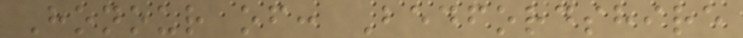Honour of: Bedfordshire
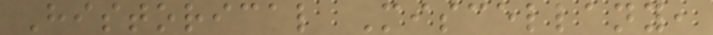Historical Miscellany,
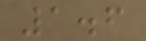1.6
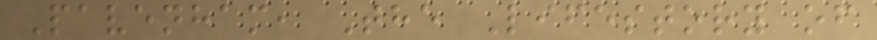Pavenham, The Lifestory of
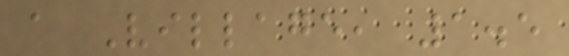a Village, 1.5
